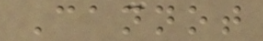Cannot
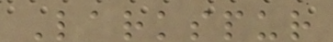Larkspur
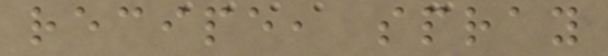recipe, spray
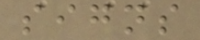signs
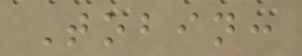Tobin:
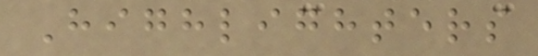Highlighters
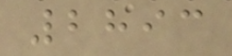2893
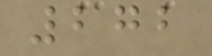272
